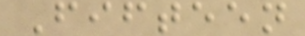Fifteen
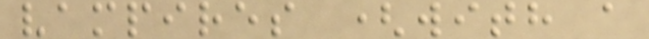vampires (with a
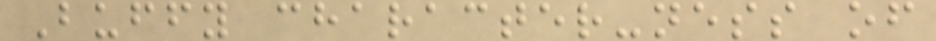Buffy character-ness of
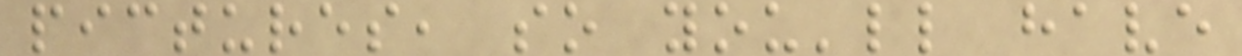pictures, so you'll have
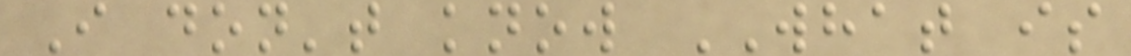I don't know WHAT is
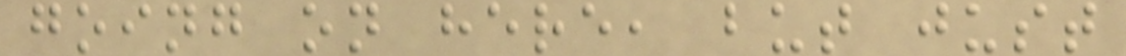going on here, but just
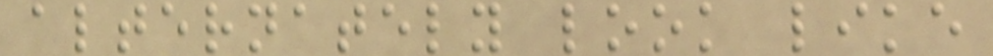alternately look like
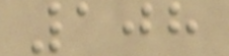108
